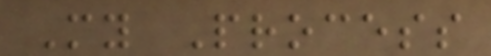My Process
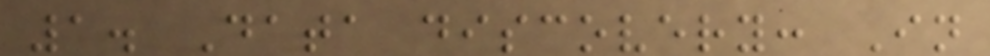1. Data discovery: In
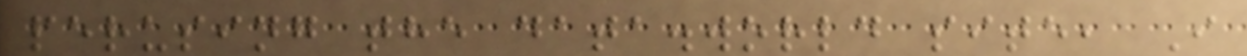perusing the data.world site, I
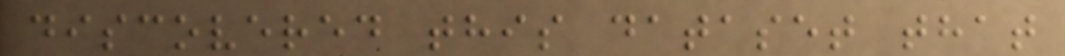discovered this dataset that
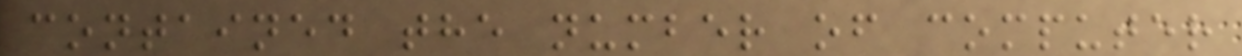contained the number of computer
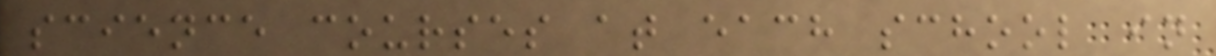science courses at each school in
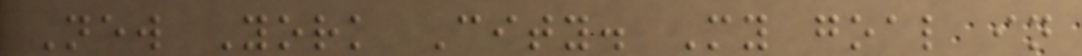New York City. My goal in
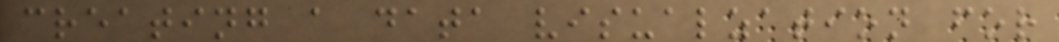creating a data visualzation for
